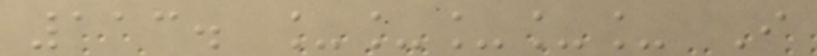113. _____ I
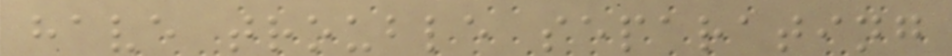have trouble separating
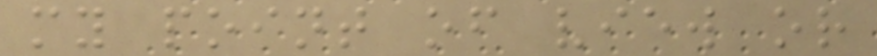my point of view or
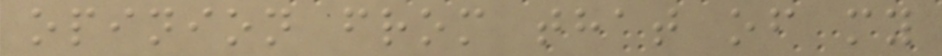opinion from that of my
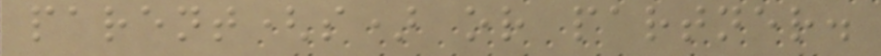parent(s) or partner.
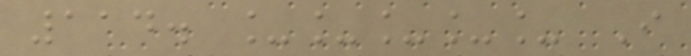114. _____ I
